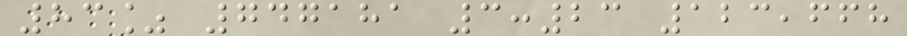83% 747181 3:23 123,668
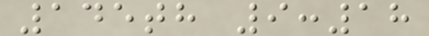145th 9:18
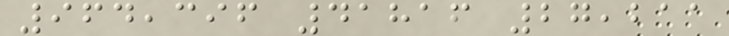964,396 41816 27,211
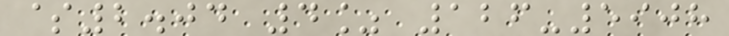$2.04 4% 126-5908
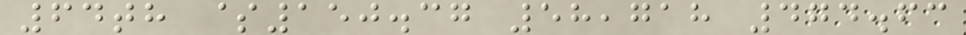64th $150.37 58,718 474.63
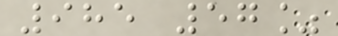985 57%
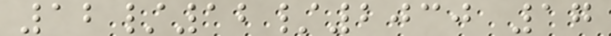12/12/2030 17
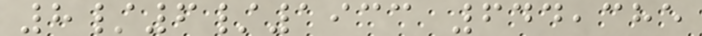8/6/1933 644,385
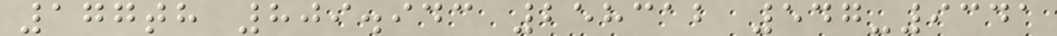177th 809.943 258312 547-9341
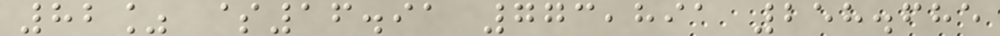82% $16.91 773,891 258.685
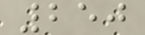250
